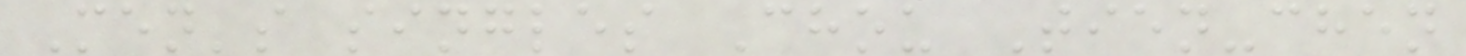Men's singles Chou Tien-chen
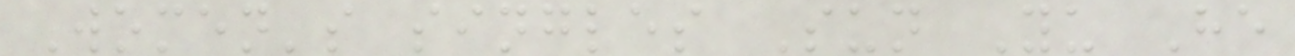Women's singles Sun Yu He
